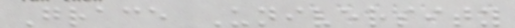Grace University
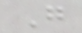G
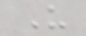U
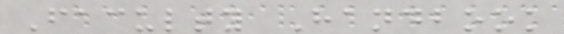Faculty Handbook
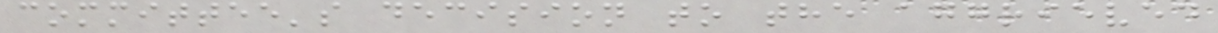committee's decision to the aggrieved
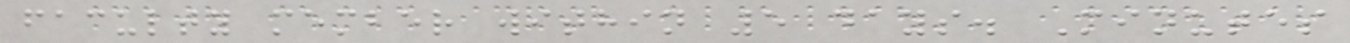faculty member within 5 days. Minutes
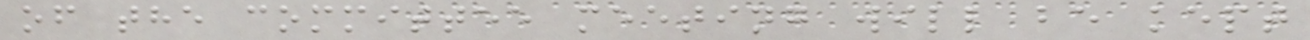of the committee meeting will be kept
